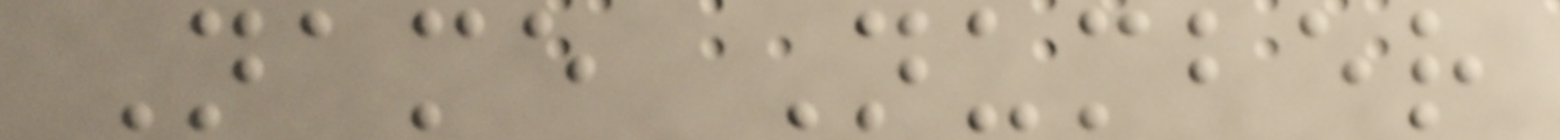Name Number
